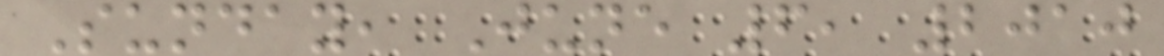Sunday, June 6, 2010
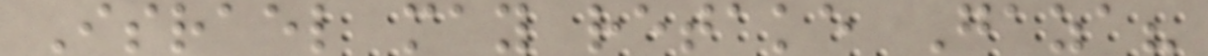Israel may retake Gaza?
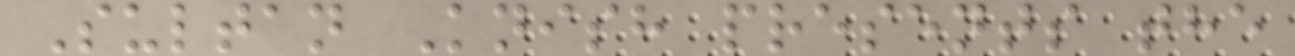Sultan Knish presents the
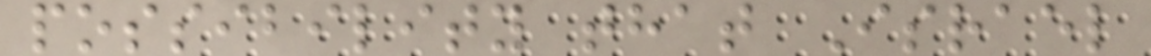possibility that Israel
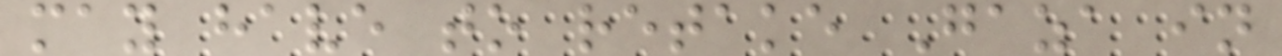may have to retake Gaza in
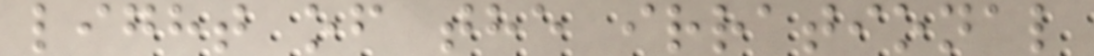light of the irrational
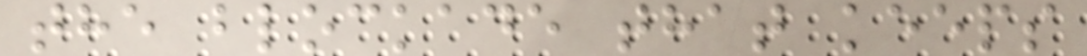the blockade that keeps
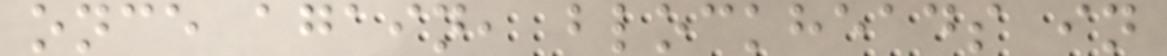once again, blockheads in
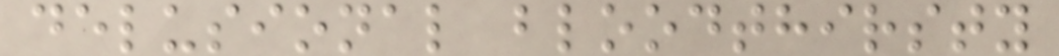delusional bloodthirsty
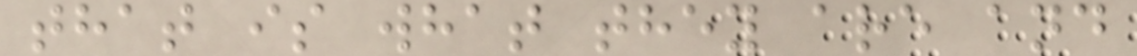that is what they are and
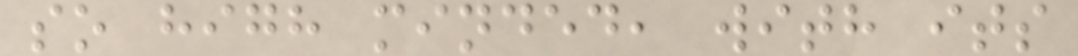so high minded, with its
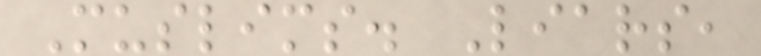Muslims. Liars,
